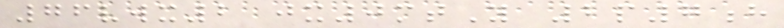76vwx2 jx0mtY 2p7h
